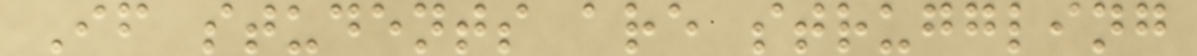If students are struggling
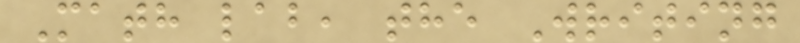Math lab, the Writing
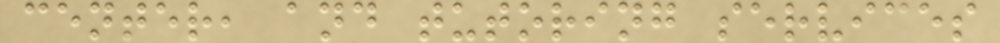center, and tutoring services
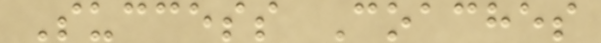Success Coaches
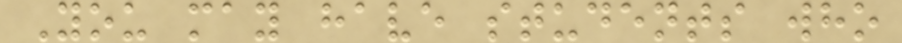You may have students who
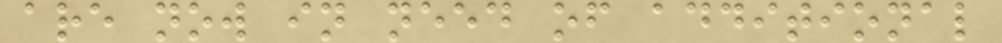are now in need of additional
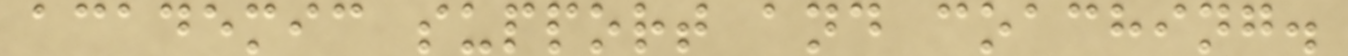academic support and coaching.
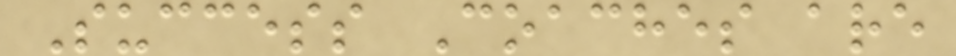Success Coaches are
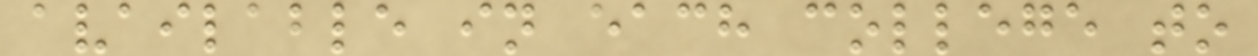available in each college to
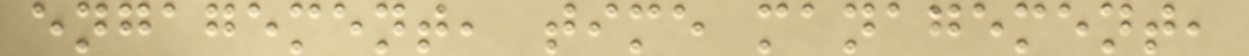engagement, time management,
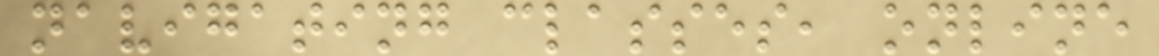navigating classes, online
